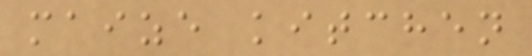maize kitchen
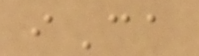iCa
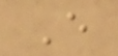E
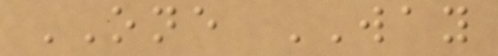ONE WAY
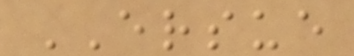ERSUE
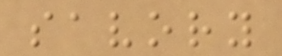savory
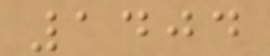1404
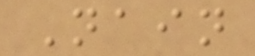Nain
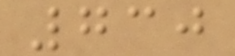730
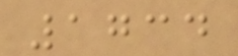1734
